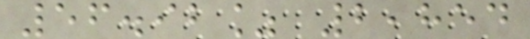56.92% 2,854
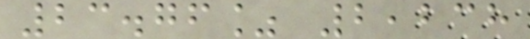23.76% 2,238
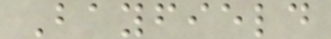Bayfield
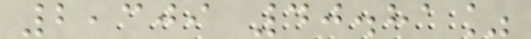2,309 40.81%
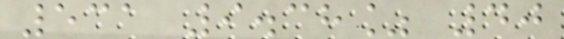531 9.38% 40
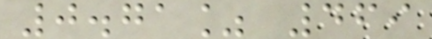0.71% 469
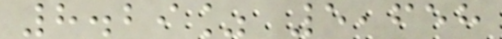8.29% 5,658
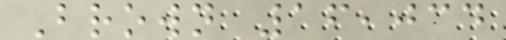Brown 16,034
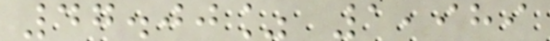47.00% 1,989
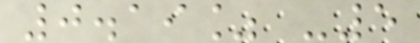0.19% -5
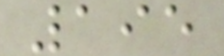195
